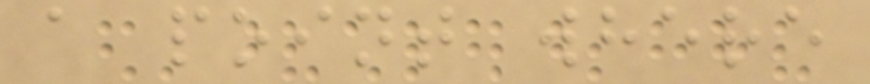a point where
